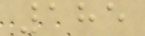185
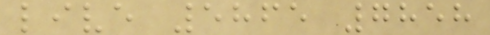live 5865 7858
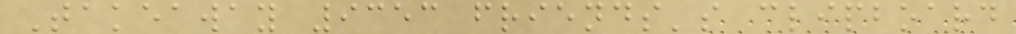Takeaway 9353 friends's clipboard
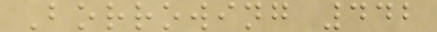Borrowing 442
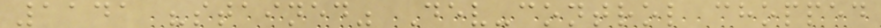1141 "stained" Dev-control chopped
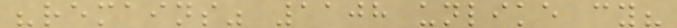"remains" 1108 unlike cy?
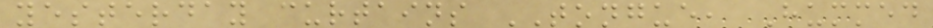yesterday curtains TONGUE, Hummed
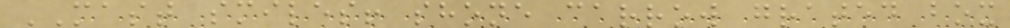MAST smiles! shone carrow grated box
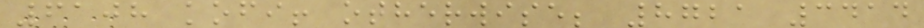6108 kofi! otherwise; 8721 3414
